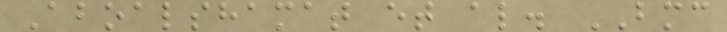Aboalshamat et al. BMC
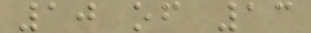10 of 13
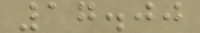17.00
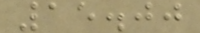15.00
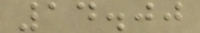14.00
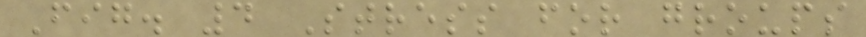Fig. 4 Stress for groups
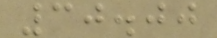30.00
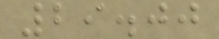29.00
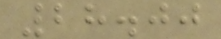28.00
